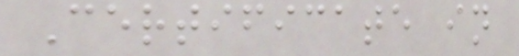Certificate in
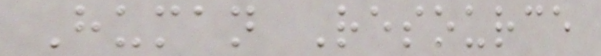Human Resource
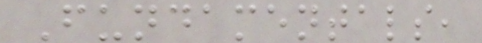Fundamentals,
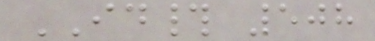ID# 508
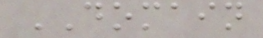DOMAIN
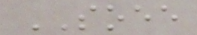SOEE
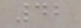42
